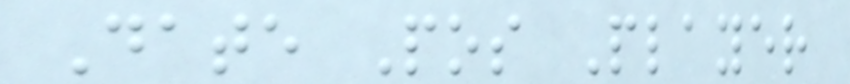Date Pos Player
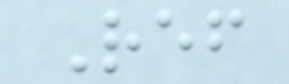Ref
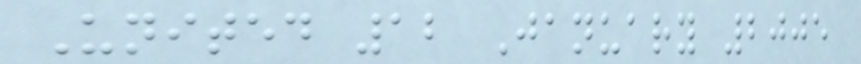United 12 January 2005
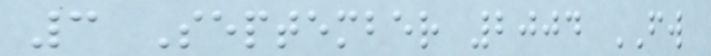3 September 2004 FW
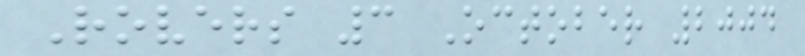Rovers 3 October 2004
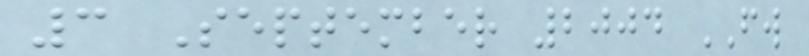3 September 2004 FW
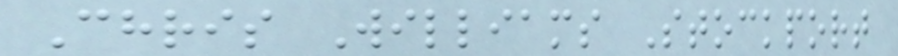Chris Williams Stockport
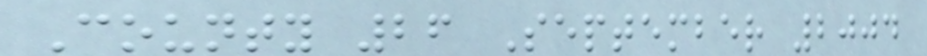County 26 September 2004
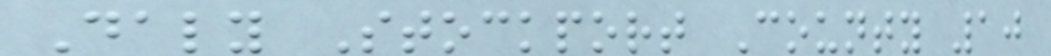Daly Stockport County 10
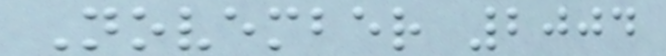November 2004
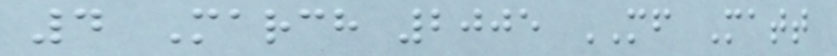4 March 2005 MF Matt
